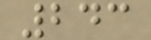243
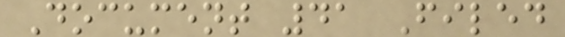Document 41 Filed
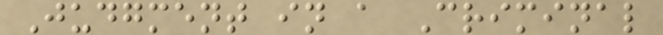Judgment in a Criminal
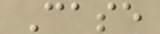Case
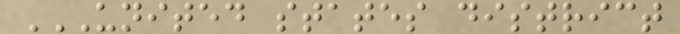UNITED STATES DISTRICT
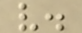v.
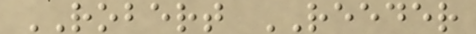ROBERT REEDER
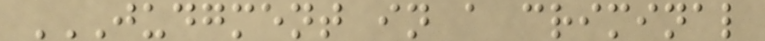JUDGMENT IN A CRIMINAL
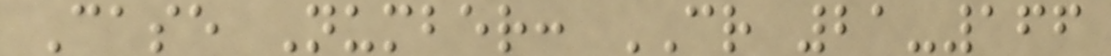Case Number: CR 21-166
